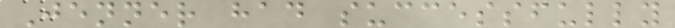Jenner had successfully
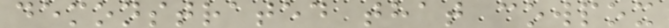demonstrated that cowpox
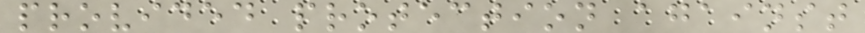provided protection against
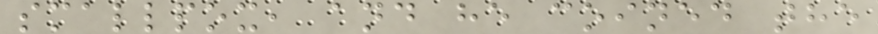smallpox, and he coined the
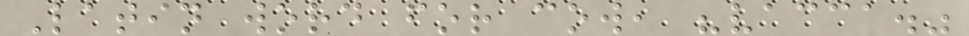Latin word for cow, "vacca."
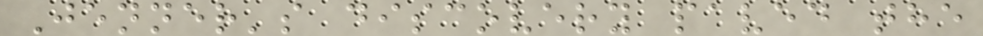Jenner's discovery paved the
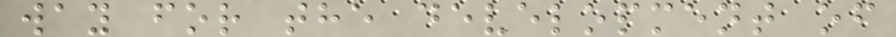way for the development of
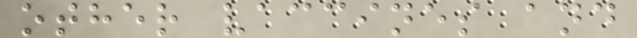other vaccines and
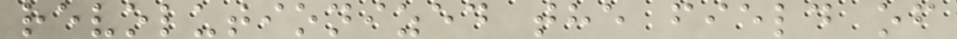revolutionized the field of
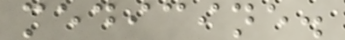medicine.
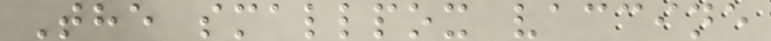The smallpox vaccine
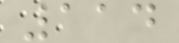114
